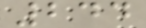244
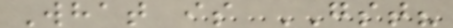What is GST?
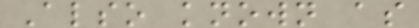Also known as
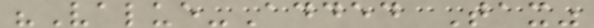"Value-Added Tax"
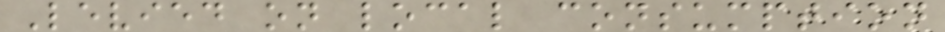Levied on local consumption
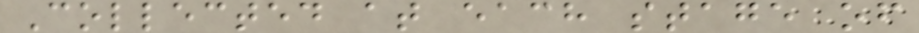Collected at each stage of
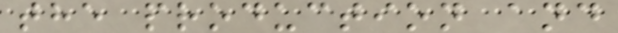the production and
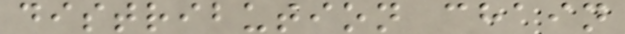distribution chain
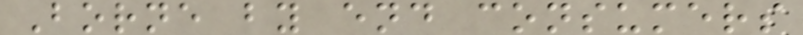Borne by end consumers
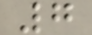7
